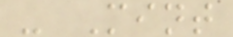- Mint
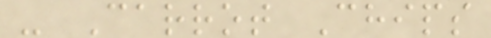- Carrot Chips
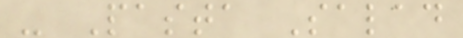- Pasta Salad
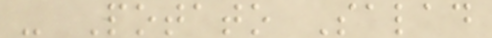- Potato Salad
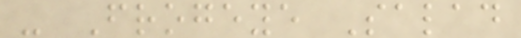- Frogeye Salad
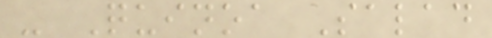- Quinoa Salad
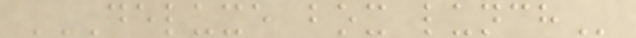DELUXE BOX LUNCH
